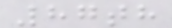87th
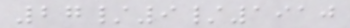27/9/1910
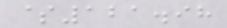$121.98
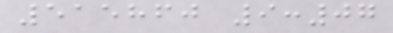515860 9:07
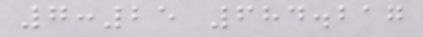7:25 684.217
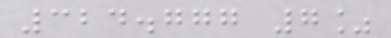324.777 7%
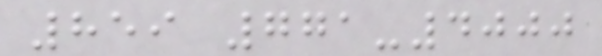859 771-4000
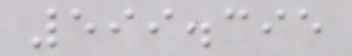599.395
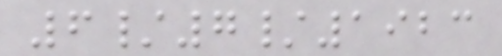6/7/1923
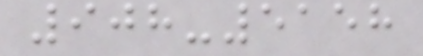908-5158
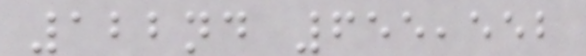122nd 655,552
